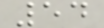54
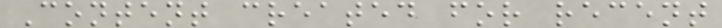Content created for recent
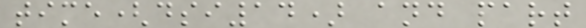time(dsi14) and part
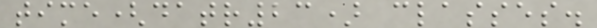time(datr23) classes.
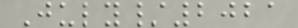July/2021
